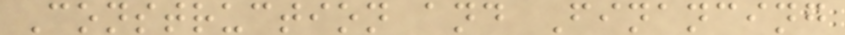Construction and Financing
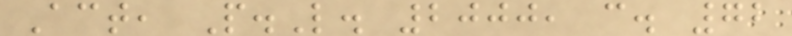Act, P.L. 2000, c. 72
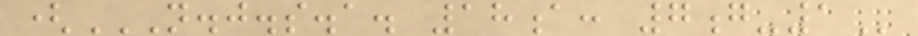(N.J.S.A. 18A: 7G-1
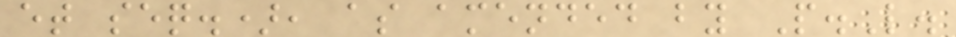et seq.), as amended by P.L.
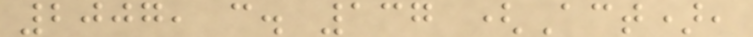2007, c. 137 (Act),
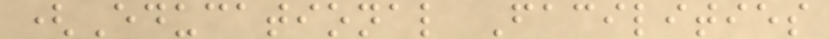(Educational Facilities
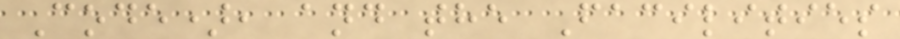Code), and the Facilities
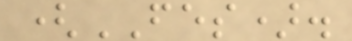(FES).
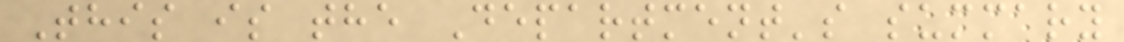This is the Department's summary
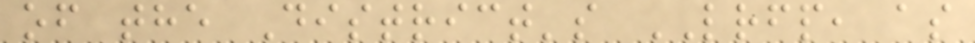of the District's LRFP, as
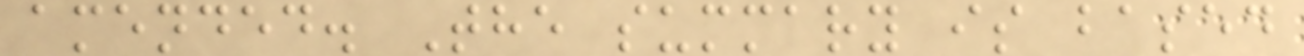amended. The summary is based
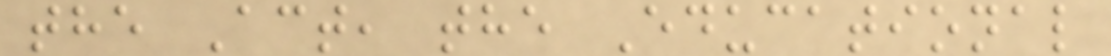the Act, the Educational
